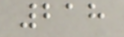218
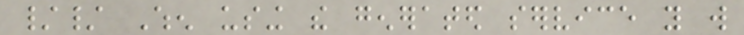// When using the generated service you will
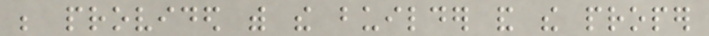be provided with the builder and the proper
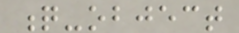q-object
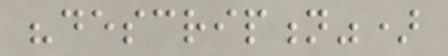"description")
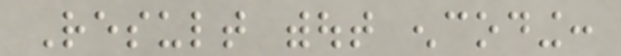Result without encoding:
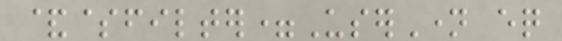&$filter=UserName eq
